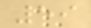59
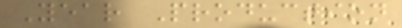Year Production
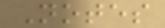Notes
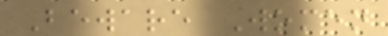Beware Women
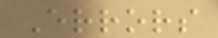Errors
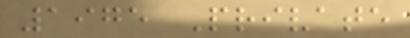1975 Private
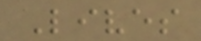Lives
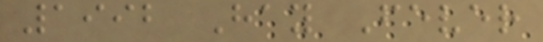1992 Hay Fever
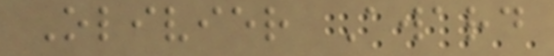Olivier Award
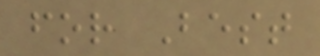for Best
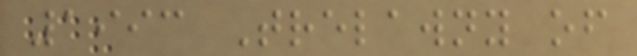1993 Trelawny of
